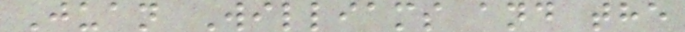Juan Williams and the
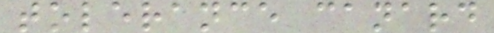tolerance canard
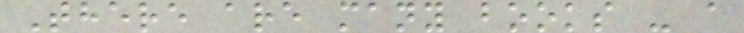There are many books - a
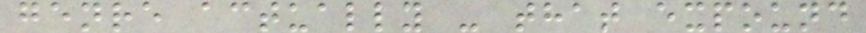genre actually - that expound
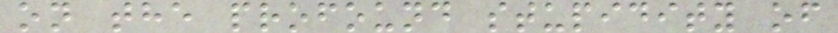on the profound stupidity of
